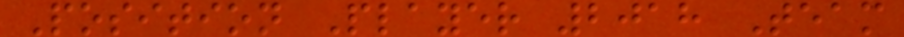Position Player 2018 Team
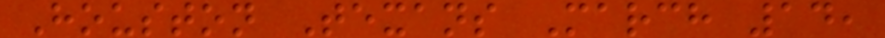Houston Texans March 14,
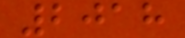2018
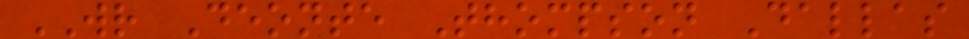WR Deonte Thompson Dallas
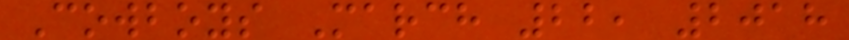Cowboys March 22, 2018
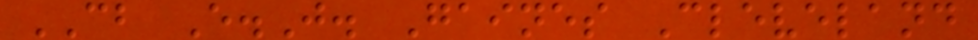CB E.J. Gaines Cleveland
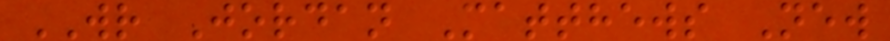WR Jordan Matthews New
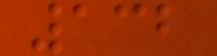132
